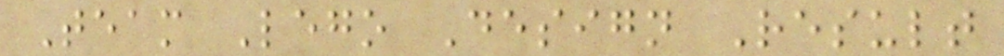Team Lego Design Result
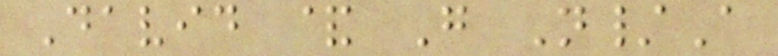David & G N/A
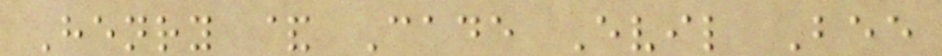Henry & Cade Evil Bee
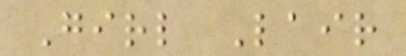Girl Lair
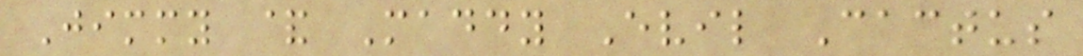Jimmy & Maddy Evil Cactus
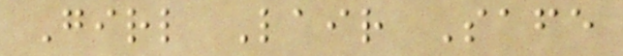Girl Lair Safe
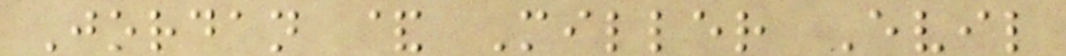Jordan & Miller Evil
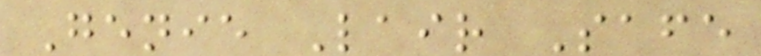Genie Lair Safe
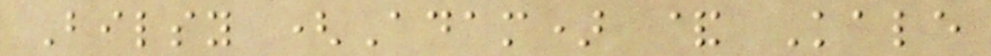Bilsy (Adam) & Kale
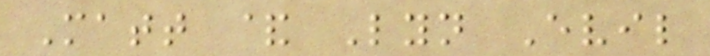Matt & Lyn Evil
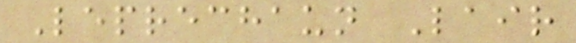Leprechaun Lair
